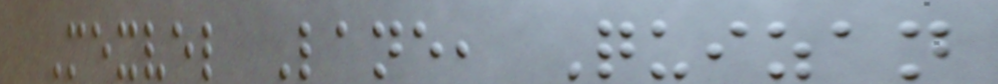Mexvel Lane, Quizan
